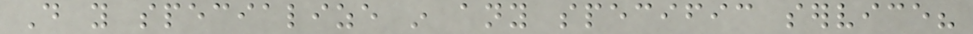Do you specialize in any specific service?
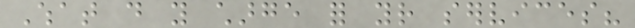What do you charge for your services?
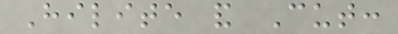Hilite and Cut:
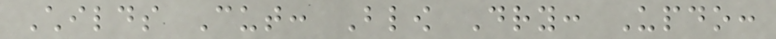Childs Cut: Blow Dry: Updo:
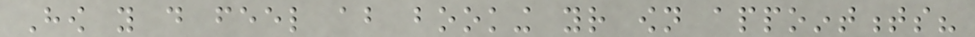How you do feel about booking your own appointments?
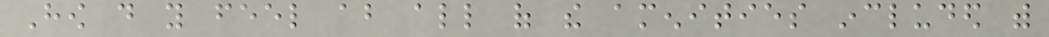How do you feel about all of the amenities included with
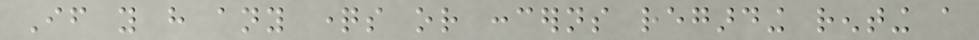If you have any questions or concerns regarding renting a
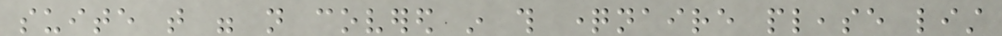suite that were not covered in this questionnaire please list
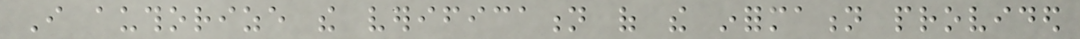I authorize the verification of the information provided
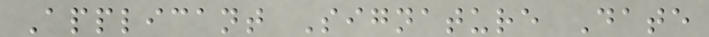Applicant Signature Date
